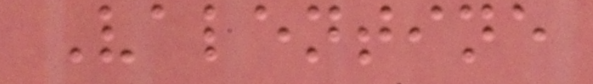Valentine
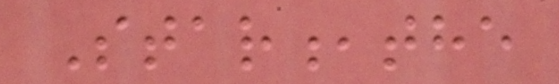Star,the
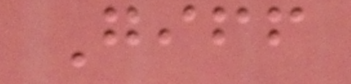Giff
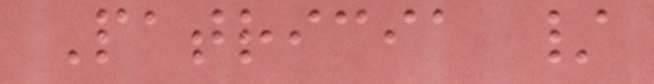Patricia /
